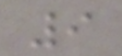9
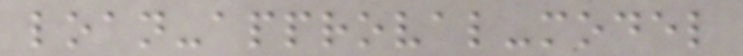loan-approval-model
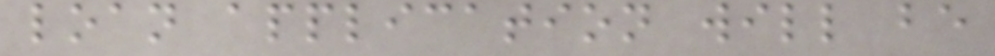loan application will be
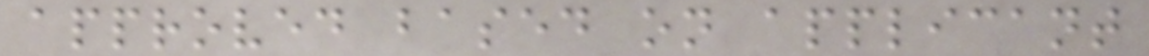approved based on applicant
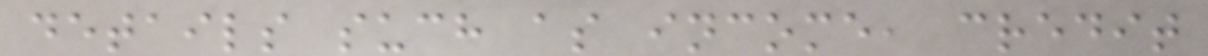details such as income, credit
